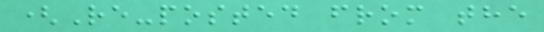(Re-posted from the
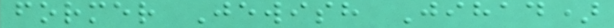former Jewish Jihad)
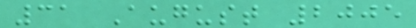31 August 2005
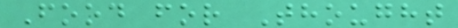Food for Thought
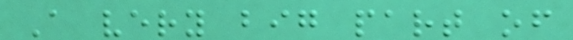A very big part of
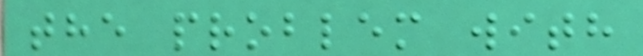the problem with
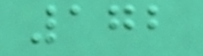172
